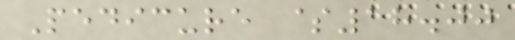Pedicure $18.00
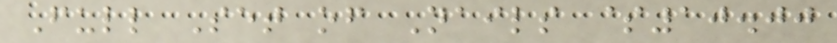Full Set of Nails $10.00
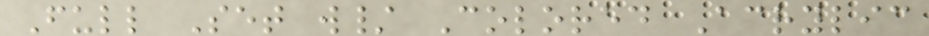Full Set w/ Colored Acrylic
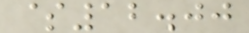$12.00
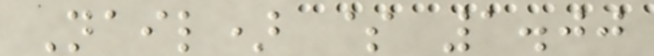Nail) $ 1.00
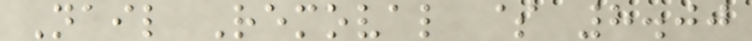Nail Removal $ 8.00
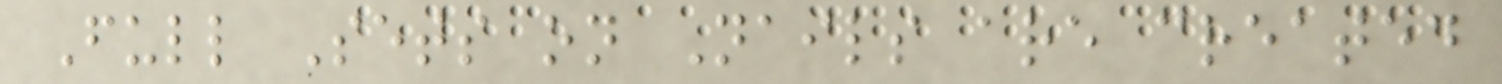Full Sets on Nails are created
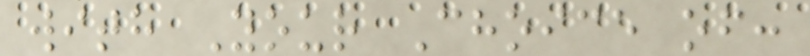with Your Choice of:
